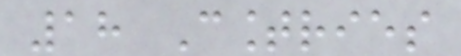18 Countries
